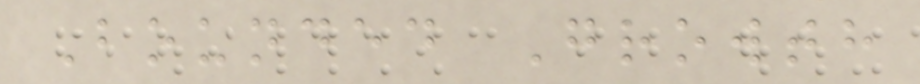Bounded Growth
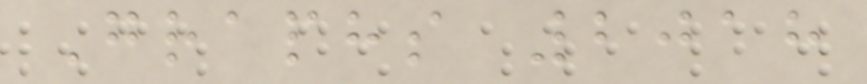Graphs 2018
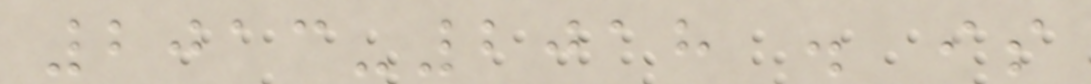2013-2018 . is
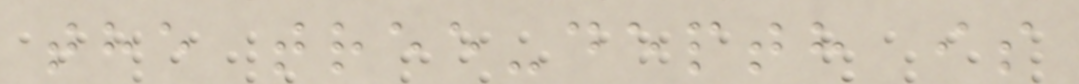the tree-depth is
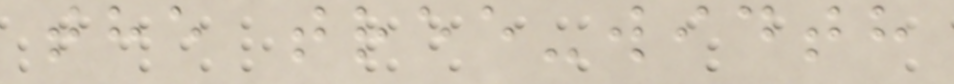the tree-width
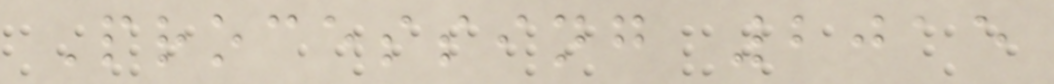Processing 2015
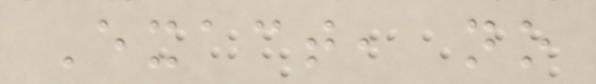Exact, no
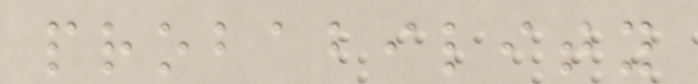probability
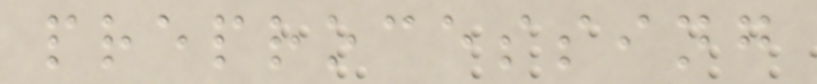preprocessing
